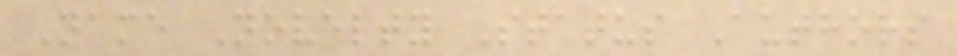Name Novelty Status Authors
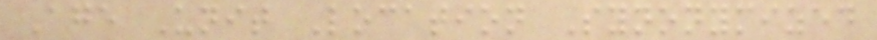Age Unit Location Synonymized
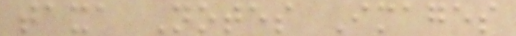taxa Notes Images
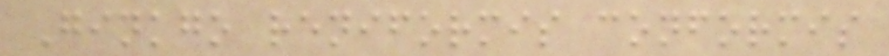Ginkgo reniformis conformis
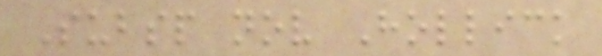Subsp nov Hollick
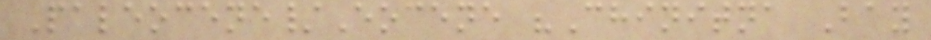Paleocene/Eocene "Chinitna Bay
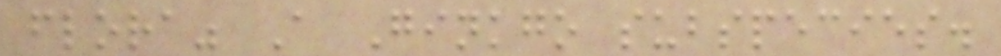flora" A Ginkgo subspecies.
